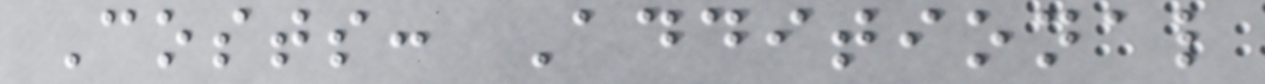Costs: Additional
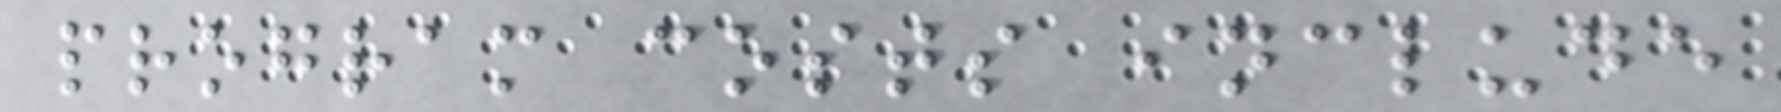program costs include
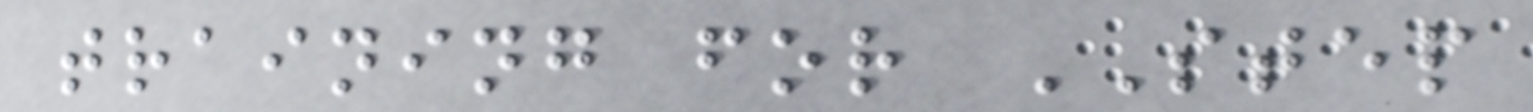training for STEP
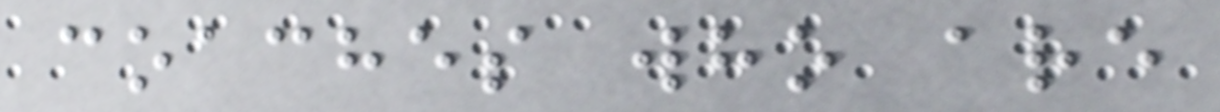coaches who are
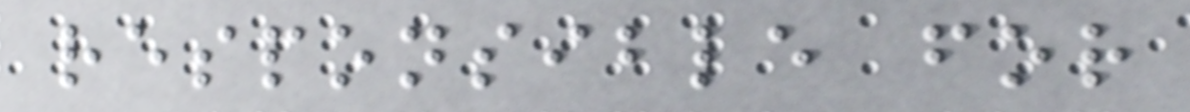responsible for
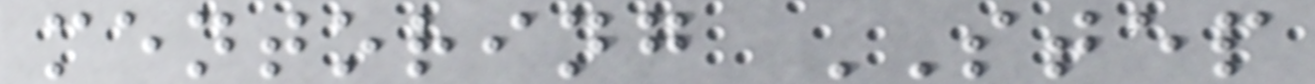mentoring STEP
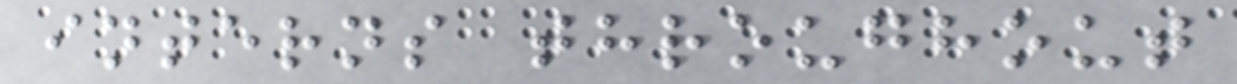interns throughout
